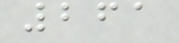261
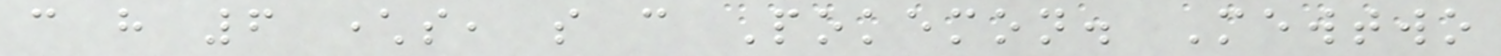can have 6 characters, so can Pokemon. Mewtwo
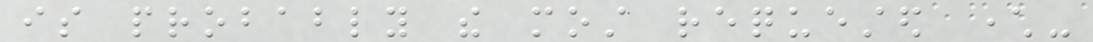is probably the most requested character-
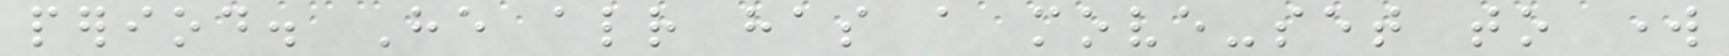period. He already has a move-set to work
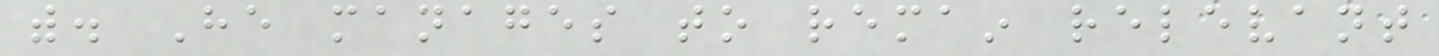with. He manages to remain relevant
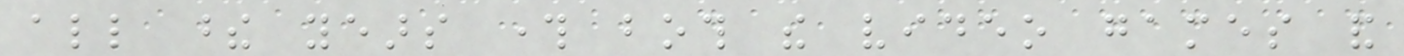all these years through both the video games and
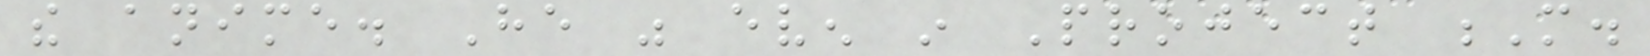the anime. He was even in Project M.
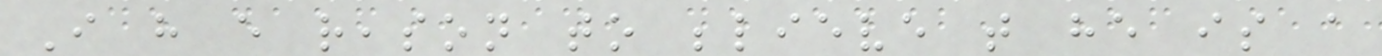I have every reason to believe that he is a
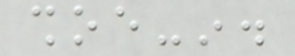shoe-in.
